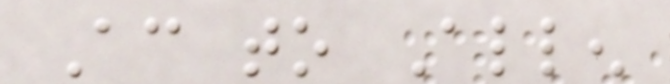According to Allen
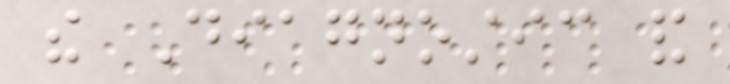the Diagnostic and
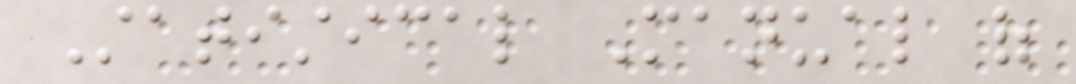Statistical Manual of
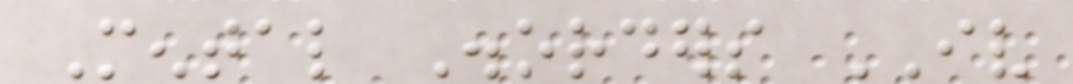Mental Disorders IV
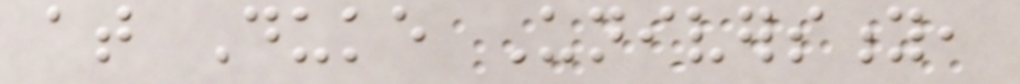at Duke University,
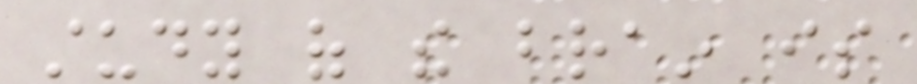study of the brain is
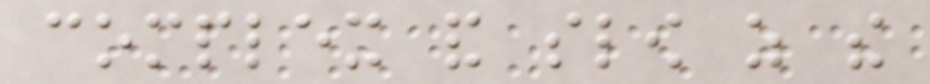complex and slow as the
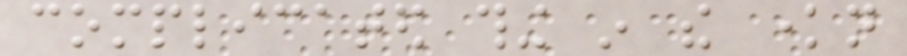complicated thing in the known
